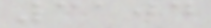3104
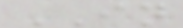IN
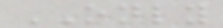ONLY
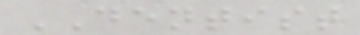DENTIST
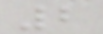2
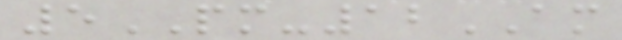5PM-12AM
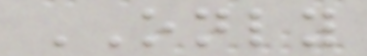ONLY
